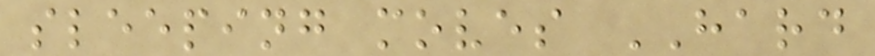sleeping moves HARD
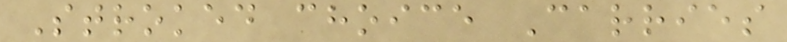Stroked choice Carries
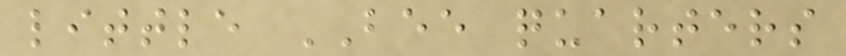little BEE quarters
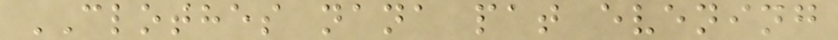CLOTHES nana pat evening
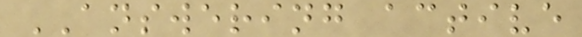ANSWERING active
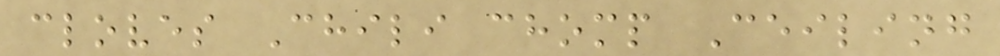cloves Chili chomp Ceiling
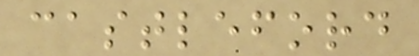castleford
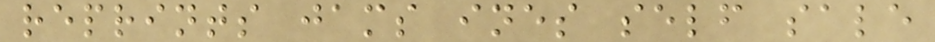reprints jams ines self sale
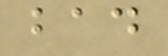bad
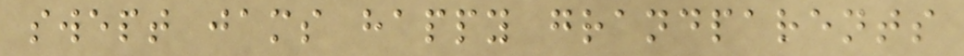swept jams happy grandparents
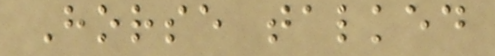Horse talked
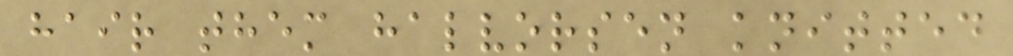hair them halvorsen knitted
